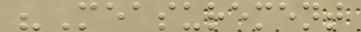"Measurement
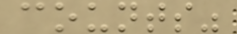counts"
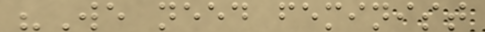"We need feminist
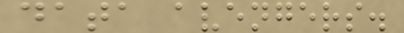data avengers.
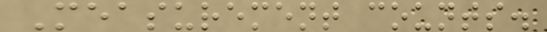Measurement counts.
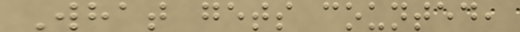What gets counted,
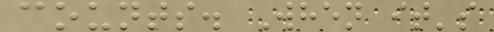counts. When it's
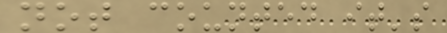not counted it's
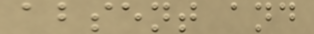absent and
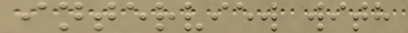interview with
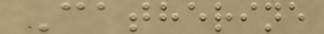Catherine
